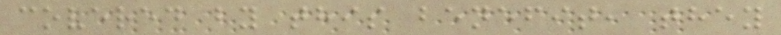covered by this benefit, they
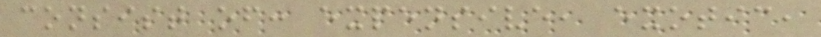consist of: expensive, exotic,
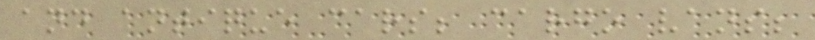and antique cars; cargo vans;
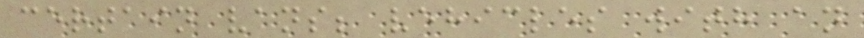certain vans; vehicles with an
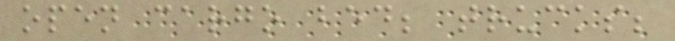open cargo bed; trucks;
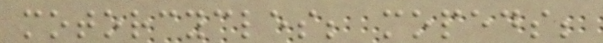motorcycles; mopeds;
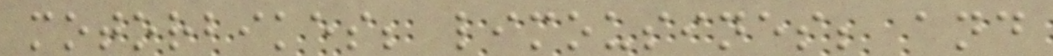motorbikes; limousines; and
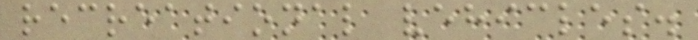recreational vehicles.
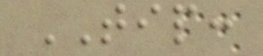TIP:
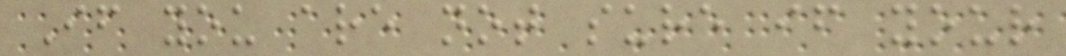If you are not sure if your
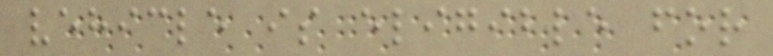vehicle is eligible for
